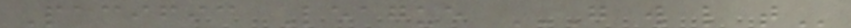Pacific League G W L T
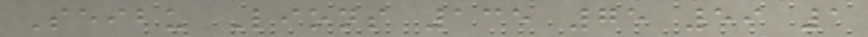Seibu Lions 135 75 59 1
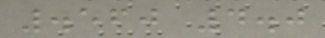.560 4.0
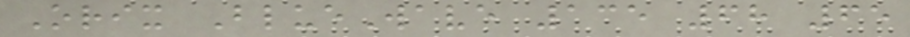Orix BlueWave 135 68 65
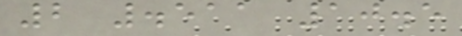2 .511 10.5
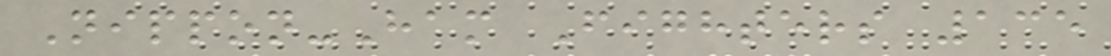Nippon-Ham Fighters 135
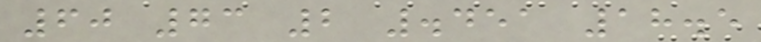60 73 2 .451 18.5
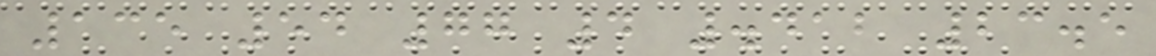135 54 77 4 .412 23.5
